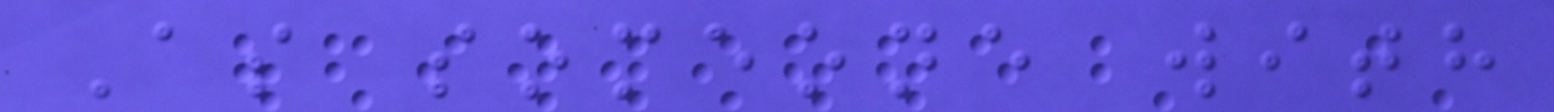As someone with
